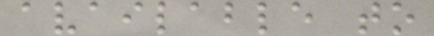available to
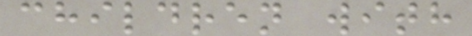children with
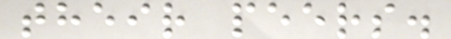their peers.
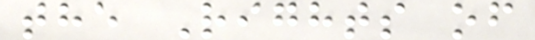the Rights of
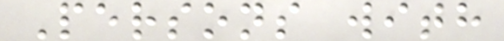Persons with
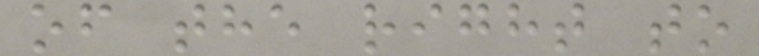of the right to
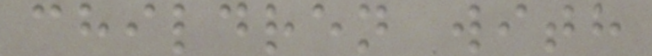children with
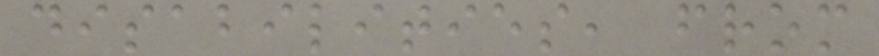disabilities, from
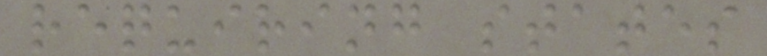requiring states
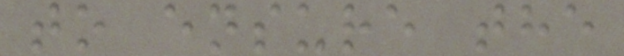to ensure the
